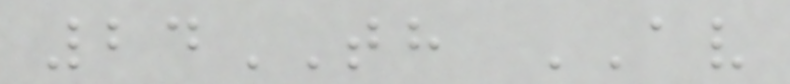24TH AV
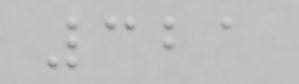321
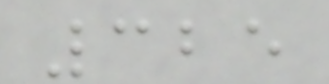325
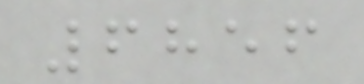6856
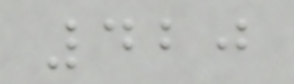420
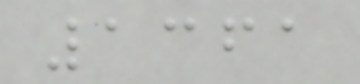1361
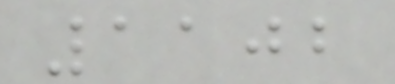1102
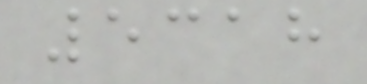5318
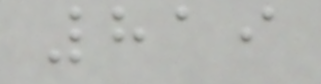819
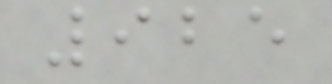925
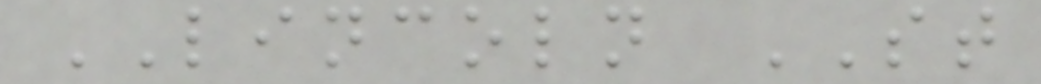LINCOLN ST
